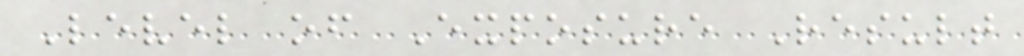Level of Exposure Result
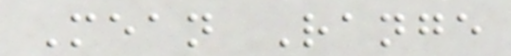Mean Range
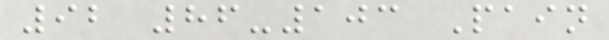92 86-103 Pain
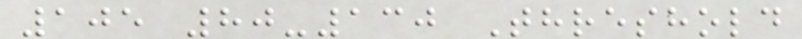105 80-130 Threshold
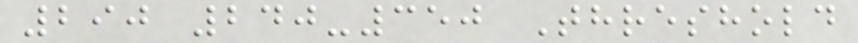290 240-350 Threshold
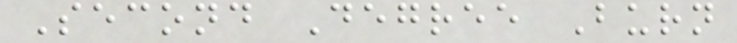Second Degree Burn
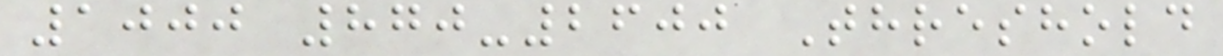1000 870-2600 Threshold
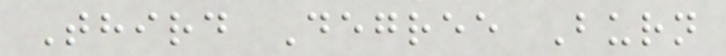Third Degree Burn
